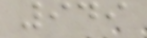949
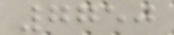7750
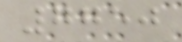7750
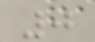0
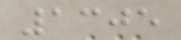1305
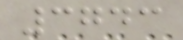3743
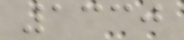1330
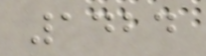1424
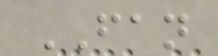FAN
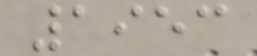1953
